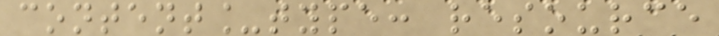content_type: resource
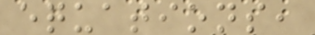equations,
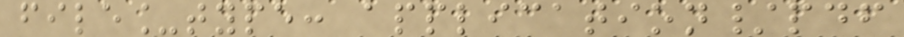file_type: application/pdf
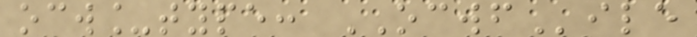ocw_type: OCWFile
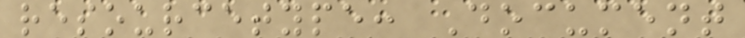resourcetype: Document
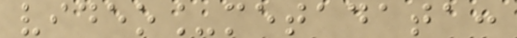video_metadata:
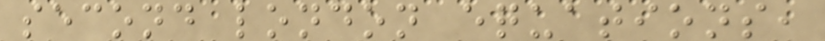second london equations,
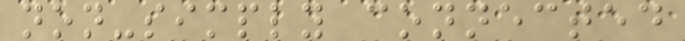non-simply connected
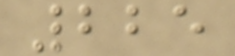225
